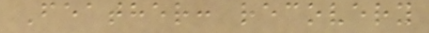Feather: recovery
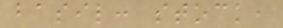basil: stock,
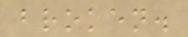broken.
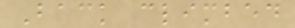Back climbed
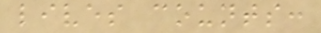lives counts:
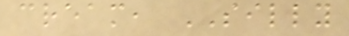cream, SILLY
